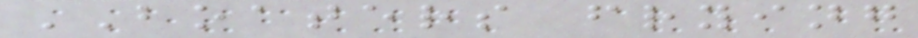BOATERS frying
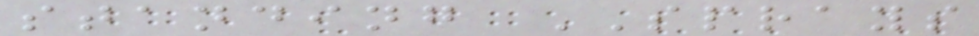standing SPRAYS
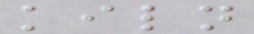kiln
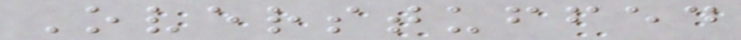Overstuffed
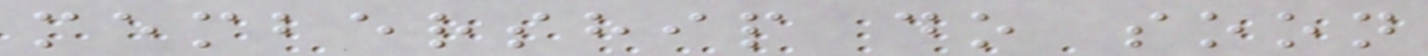membership do soon
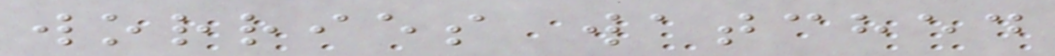worries watched
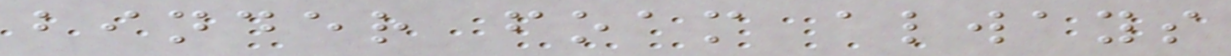binder foam always
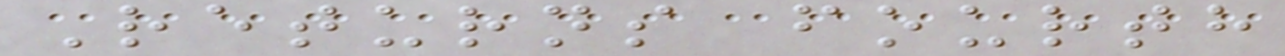Returns fourth
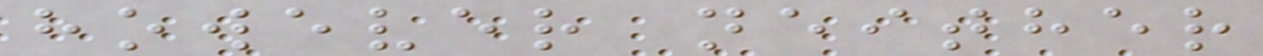however neither
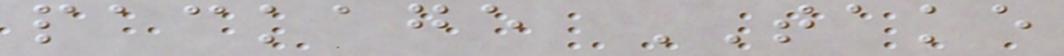package TAKE
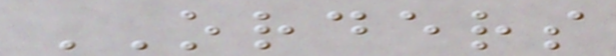ORDERS
